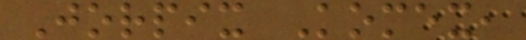Jorpix Komex,
